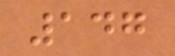147
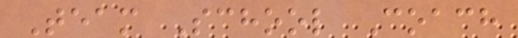Team School Coach
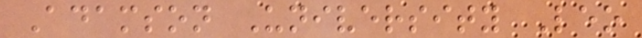Adamson University Leo
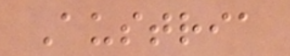Austria
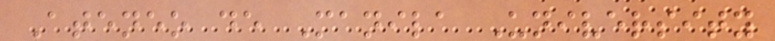Ateneo de Manila University
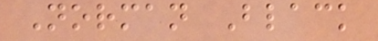Norman Black
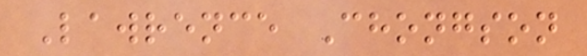Lawrence Chongson
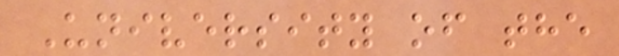University of the
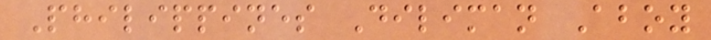Philippines Diliman Aboy
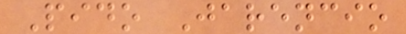Pido Jarencio
